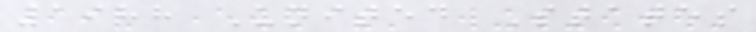1988 United States
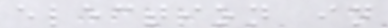election in
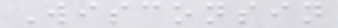Wisconsin
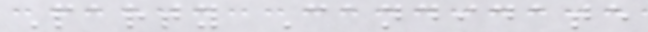Party Candidate
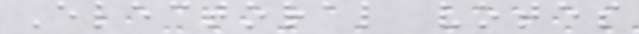Electoral votes
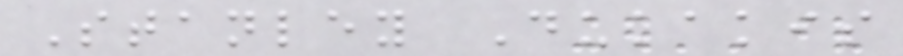Stanley Dukakis
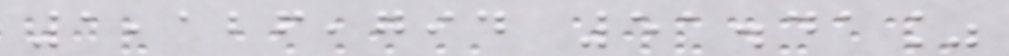1,126,794 51.41%
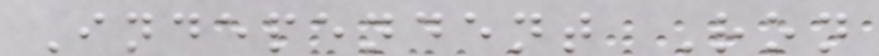Independent Ron
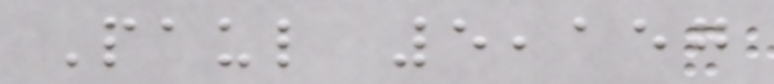Paul 5,157
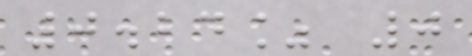0.24% 0
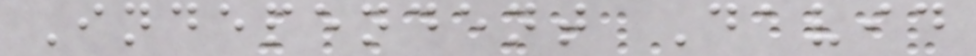Independent David
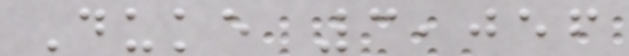Duke 3,056
